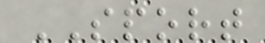SPORT
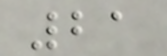21
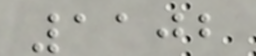1102
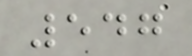547
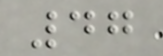47
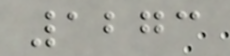1273
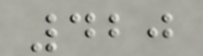420
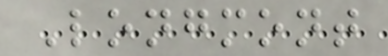Longmont
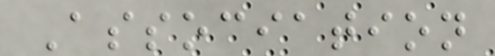Association
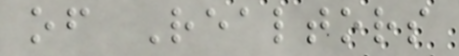of Realtors
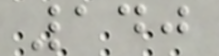140
